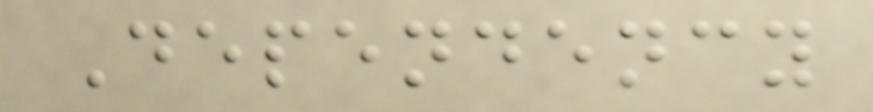Dependency
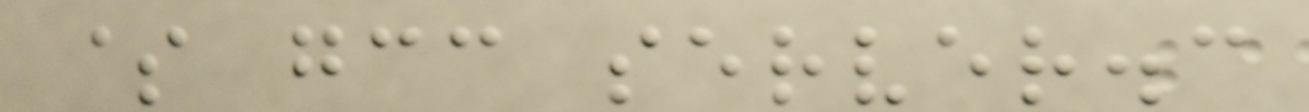$ gcc server.c
